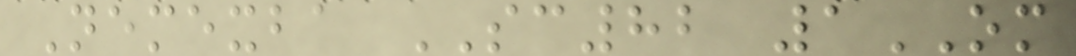Nemexba SC82 1OM
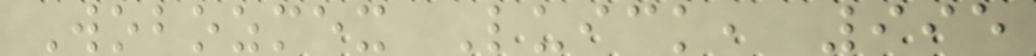Wobozmex Luick, 995
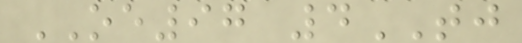OE97 4TJ
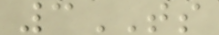3TS
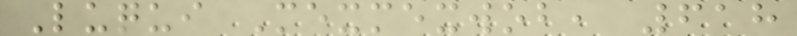Luqui Mexmexwob, 618
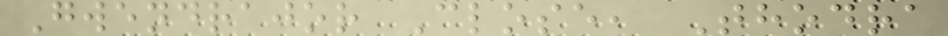Gwendrajor Close, Thodra
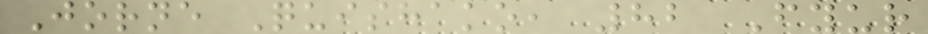Jorne Quishako, 82 Fyur
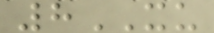8XU
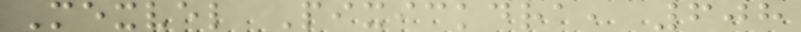Mexvel Pixickdra, 608
